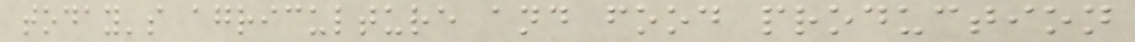today's agriculture and food production
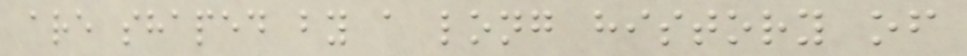are shaped by a long history of
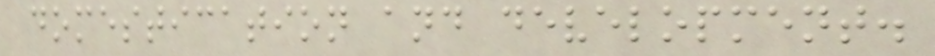domestication and development.
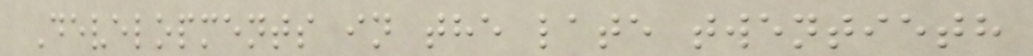Developments in the late twentieth
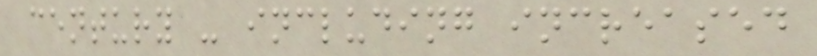century - including increased
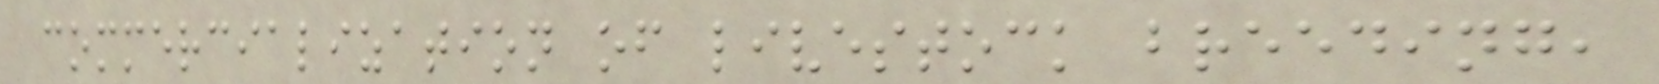commercialization of livestock breeding,
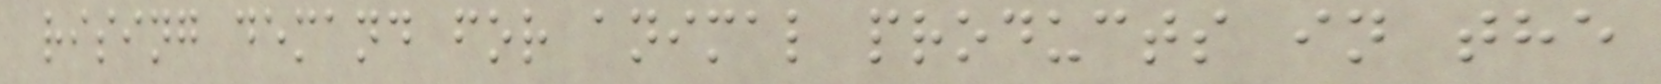rising demand for animal products in the
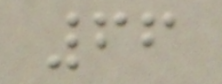66
